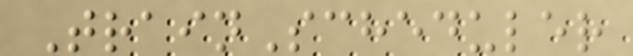TrainScheduler
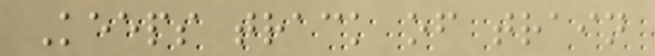Keeps track of train
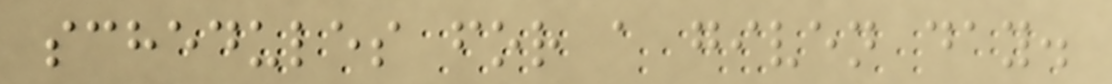schedules for a given day.
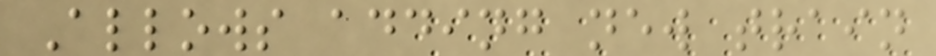Allows adding new train
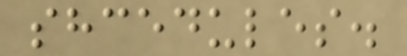shcedules.
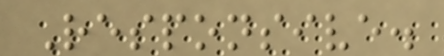Responsive.
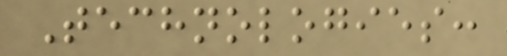Technologies:
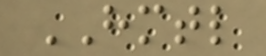HMTL
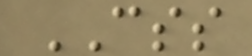CSS
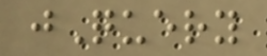jQuery
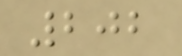202
